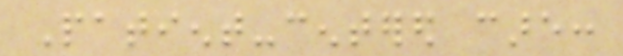Patient-centered care:
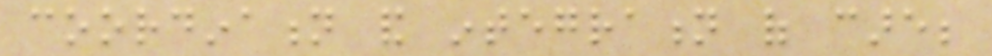coordination and integration of care;
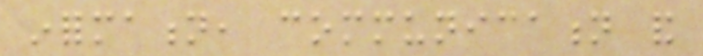information, communication and
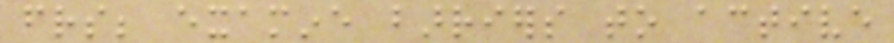friends; examine barriers to active
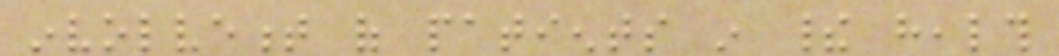involvement of patients in their health
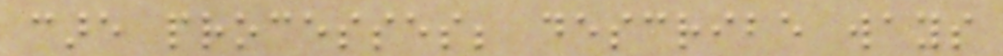care processes; describe ways
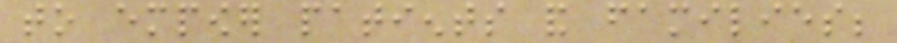to empower patients and families;
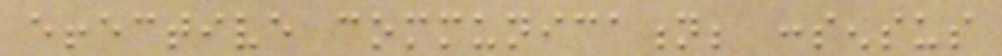effective communication; consensus
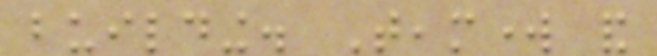building. Teamwork and
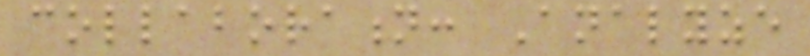collaboration: Analyze
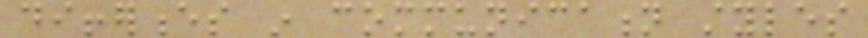differences in communication styles
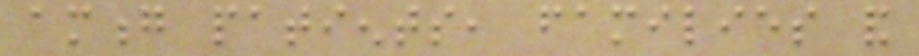among patients, families and
